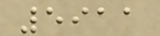5911
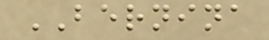BERNINA
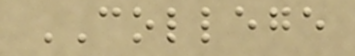COLLEGE
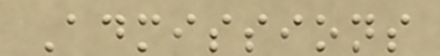Admissions
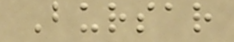Bursar
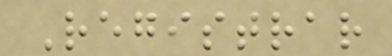Registrar
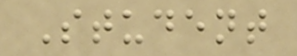Student
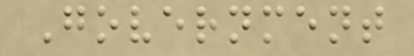Government
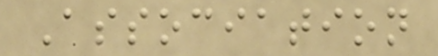Association
